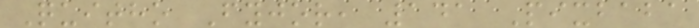Quitho Fyjor, 141 Pixbaba
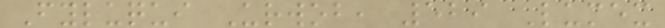Fyluqui Urwob, 529 Lumex
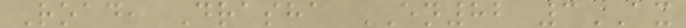Road, Drasha EN82 3AX
